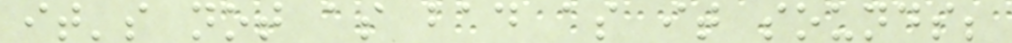it's not as bad as it sounds;
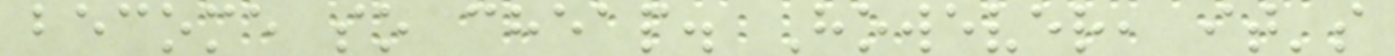become so cheap. However, it's
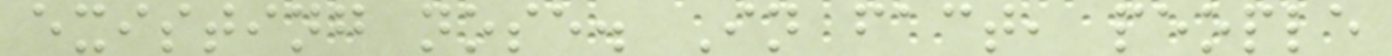existing nose. In fact, people
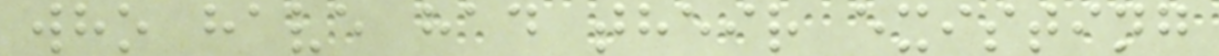who have had their existing
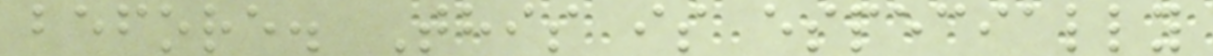before. This is especially
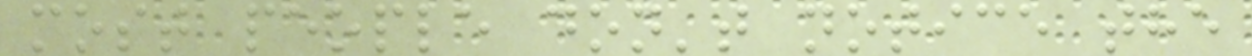most people don't notice the
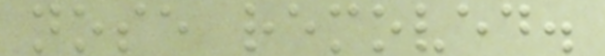nose removed.
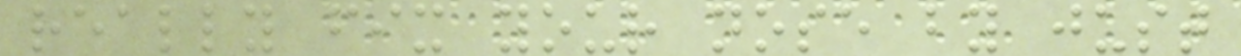really fix your nose by just
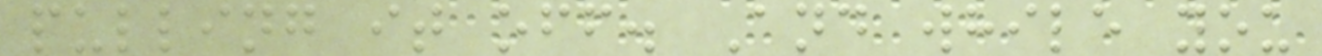pulling it off. And while you
